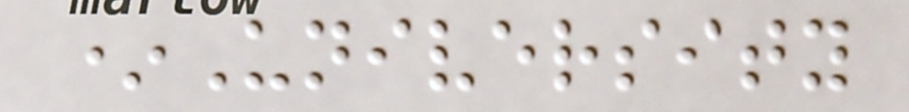*University
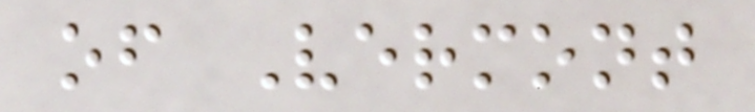of Vermont
